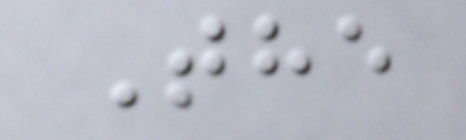The
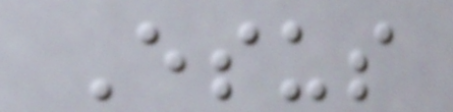Esus
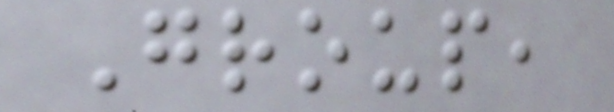Group,
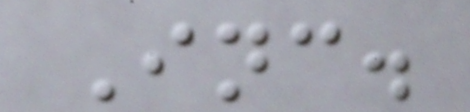Inc.
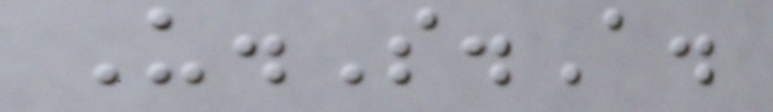U.S.A.
